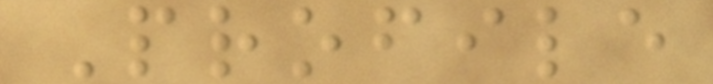Profile
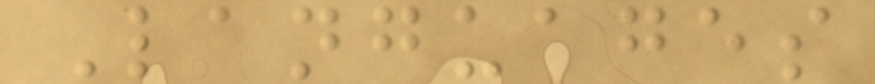Languages
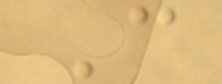C
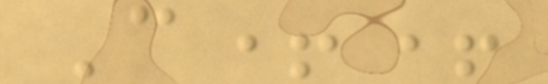C++
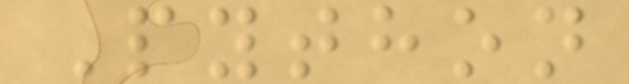Python
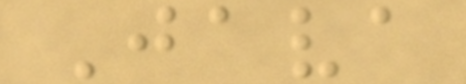Java
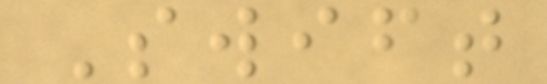Swift
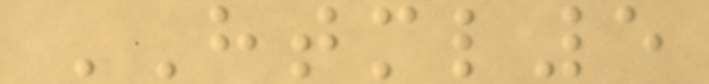HTML5
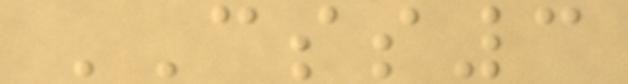CSS3
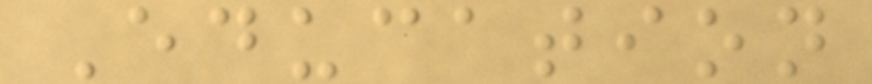Education
